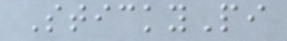StickyPi
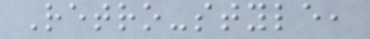Retro-style,
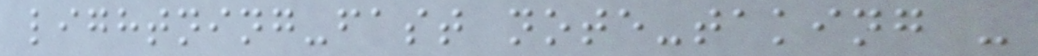lightning-fast note-taking -
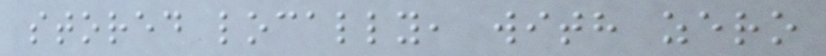stored locally, with zero
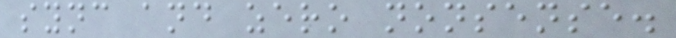sync and zero nonsense.
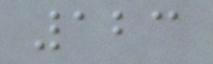123
